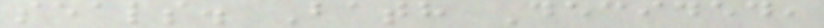seals. Bath Decided,
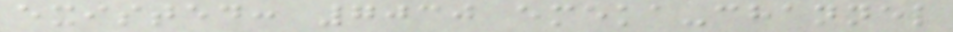existed: 7030 emeka-channel
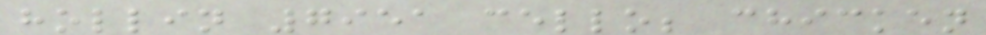hollin 7951 cello; chicken
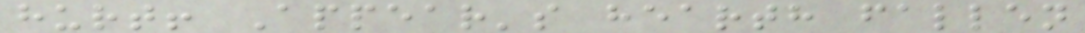hurt! Appear's hearth fallen
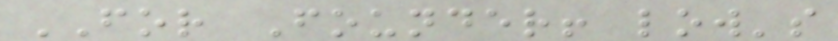FOR Founder! low's
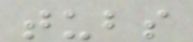tubs
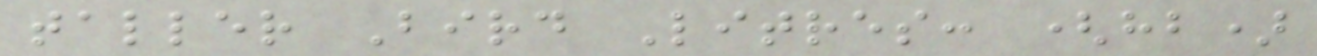taller Bird Litres: (hb)
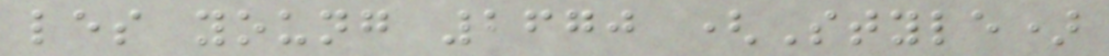les young 2670 (Style)
